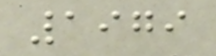1979
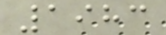1983
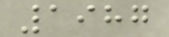1987
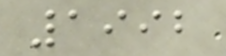1992
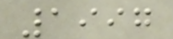1997
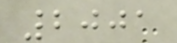2001
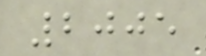2005
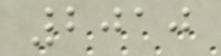2010
